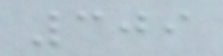309
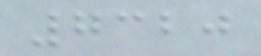7320
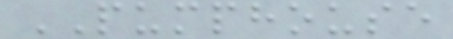PUMPHOUSE
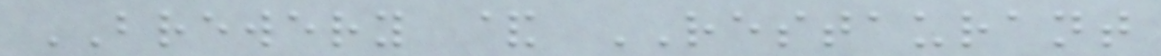BREWERY & RESTAURANT
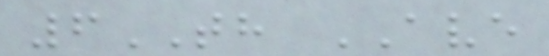6TH AVE
